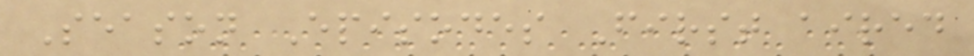Season Episodes First aired
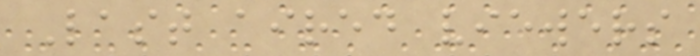Last aired viewers
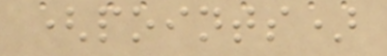(points)
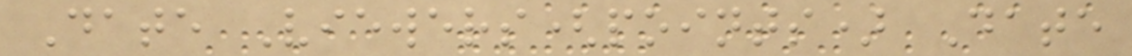Date Viewers(points) Date
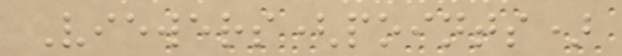Viewers(points)
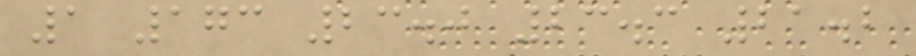1 173 23.0 23.3 21.2
